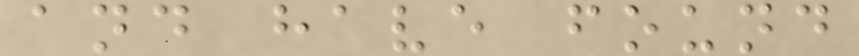and have found
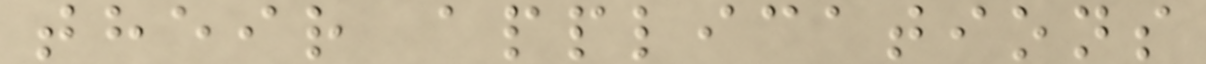their applications
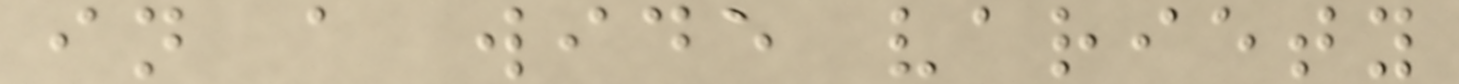in a wide variety
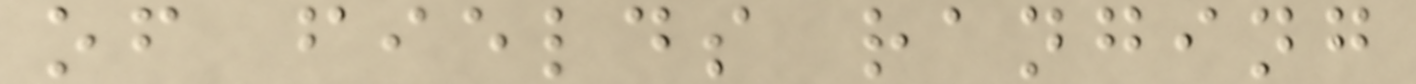of fields ranging
